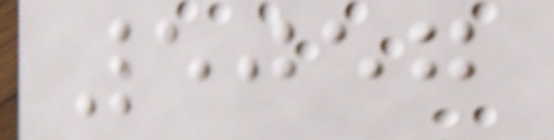5057
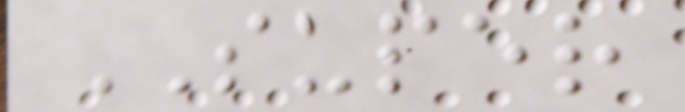SUPER
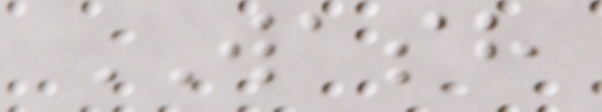WASH
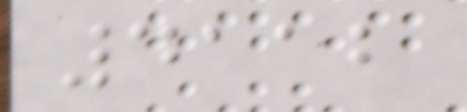4112
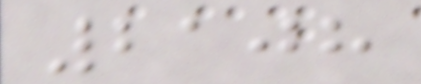2108
